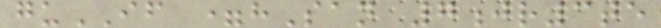guIF =hSan 7jr3te
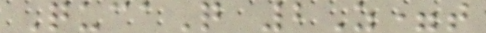QucaQ 2Z=t
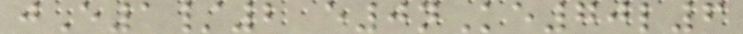jE1/2 e0nKe70l6
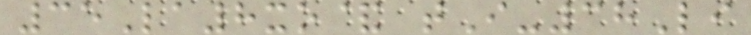35La8xo& tI-38Li
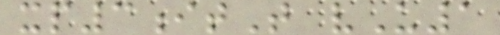xp3itT vU1
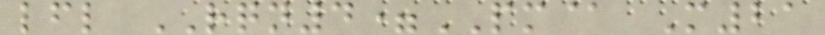lfl RQN4=PM@ M21
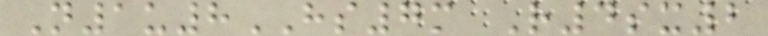N1u8HS7m R4sx2
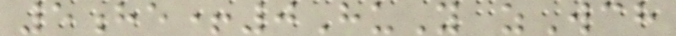5he+0HuY zWch
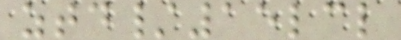ztd/15lcl
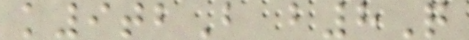k9tbB b8Q
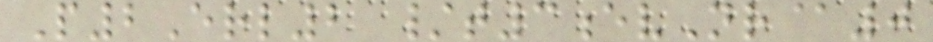P2Erl2 /t3evNr@0
